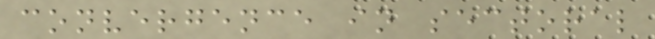convergence in sectoral
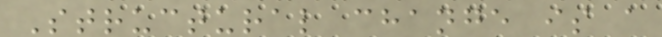Structural change is a
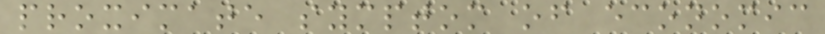proximate symptom of economic
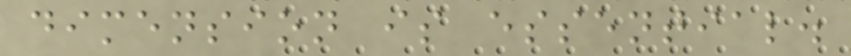dimension is essential.
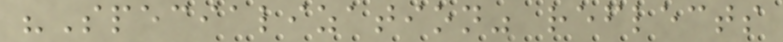"Specialization" reflects
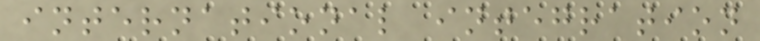international integration
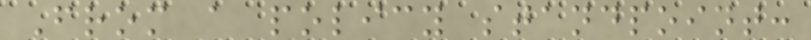From a policy standpoint:
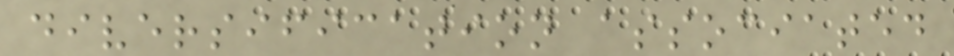diversification associated
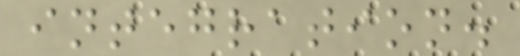integration.
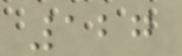127
